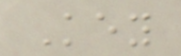Key
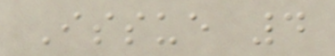Issue 4
